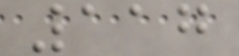117
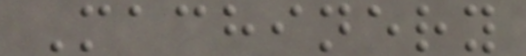Machinery
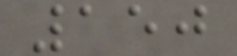150
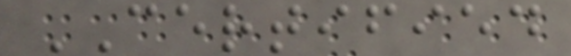CERTIFIED
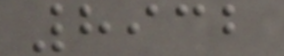8932
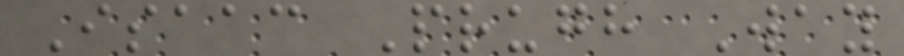Isaac Prugh Way
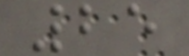25
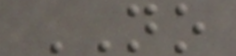NO
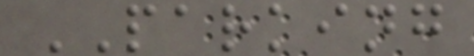PARKING
